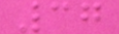37
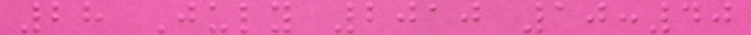28 July 2010 10:40
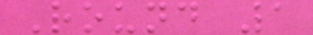Round 1
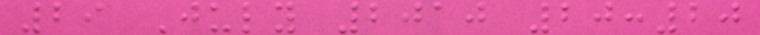29 July 2010 20:20
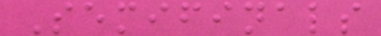Semifinals
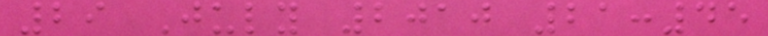29 July 2010 21:45
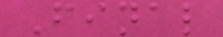Final
